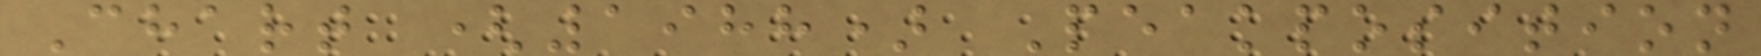Chart (1988) Peakposition
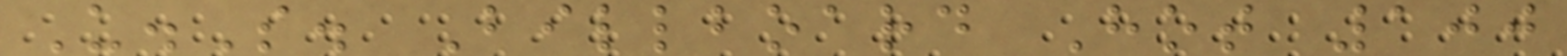U.S. Billboard Hot 100
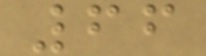66
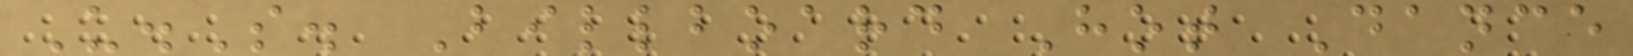U.S. Billboard Hot Dance
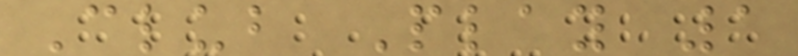Club Play 1
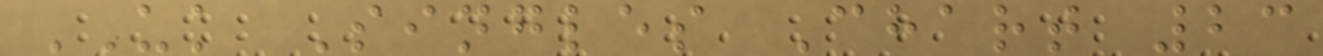UK Singles Chart 23
